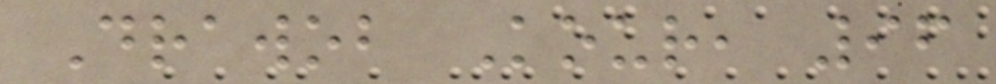Drawob Kour, 96
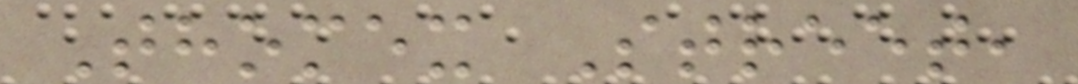Thomex Street,
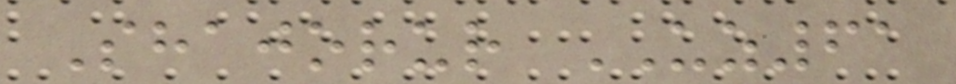Shajorur UZ61
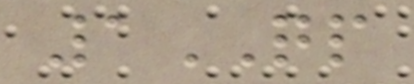1QP
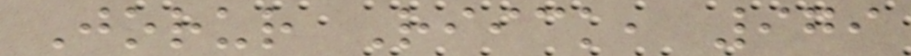Jorur Riick, 979
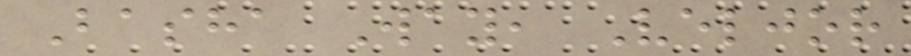Basha Way, Veljor
